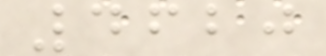4620
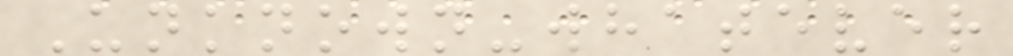Unknown-whatever
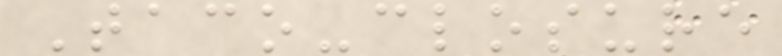Taco-closure
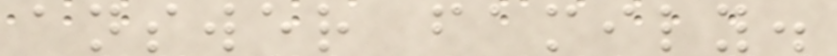answer family.
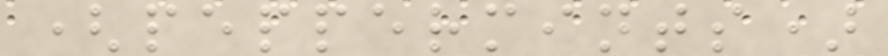(peppermints)
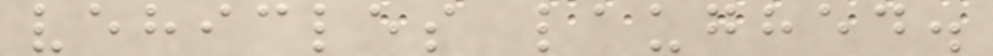vehicles laughed.
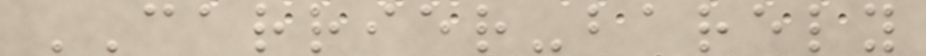CARRIER-barely
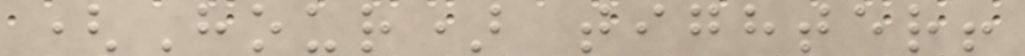(Hour) tighter!
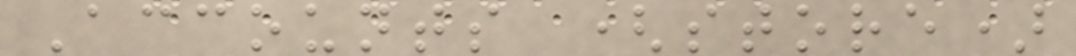Accounts (store)
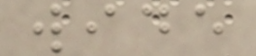wide
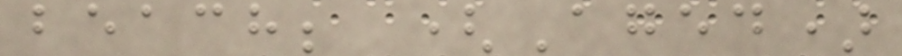beach; (Aged)
